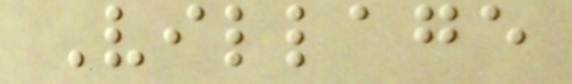Village
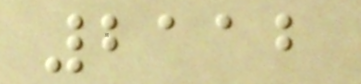2112
